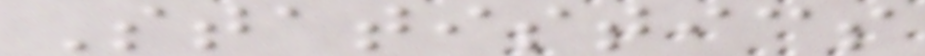Statistics
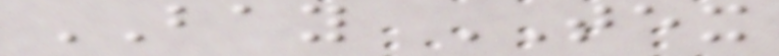BAY TEX
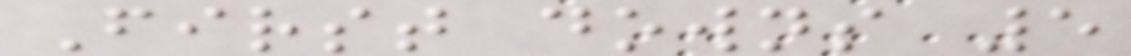First downs 5
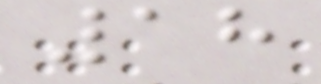18
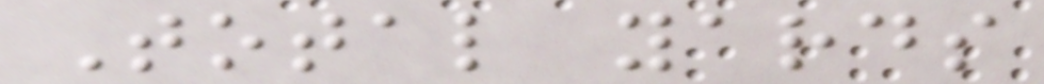Total yards
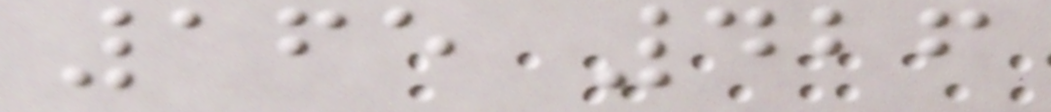165 426
